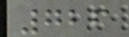726
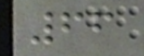66
